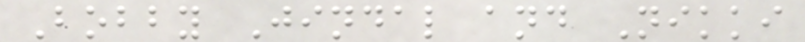Bobby Jindal and Nikki
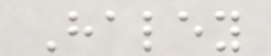Haley
